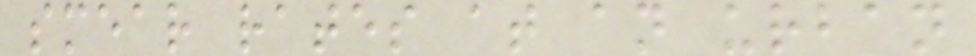smear rates at an urban
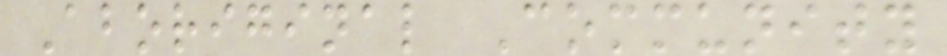Aboriginal Community
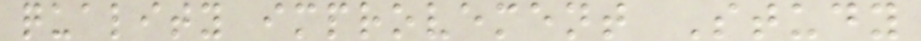quality improvement Study
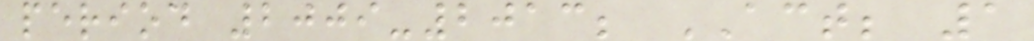period 2009-2013; ACT; 1
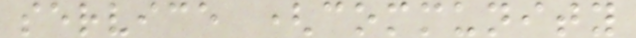service (community
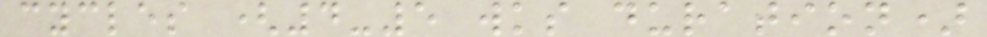cycles (4-5 wks duration)
